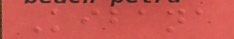Kibana
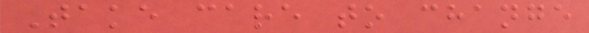Take care to change
